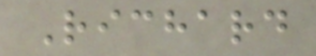Richard
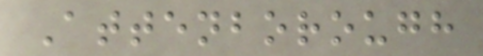Attenborough
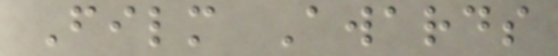Film Awards
